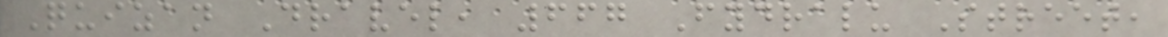Quizan Dravel, 667 Fydralu Street,
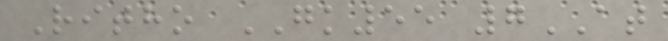Ritho GK55 7AT
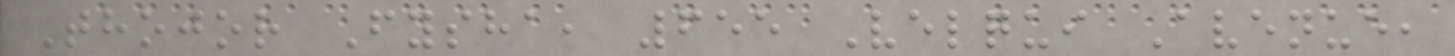Thojor Fysha, 655 Velqui Avenue,
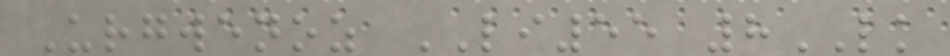Urgwenoz LI55 8LK
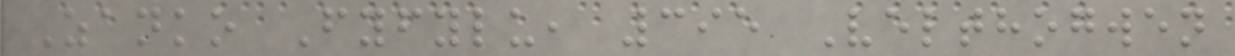Zanko Fyfylu, 395 Velthogwen
